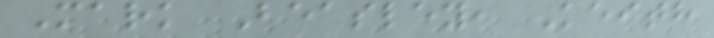Mark Beasley, Keith
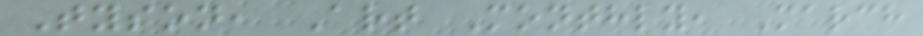Tyson, Art Monthly, March
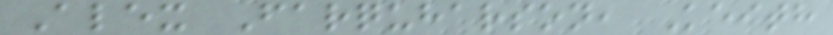Alex Farquharson, Keith
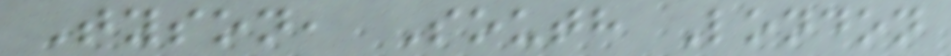Tyson, South London
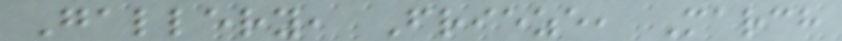Gallery, Frieze, March
